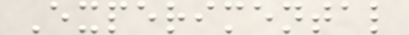Experimental
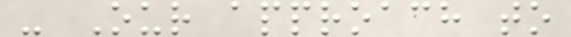- Our approach to
